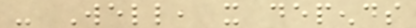- Well, it depends
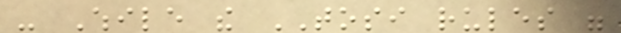- While the TOSI rules were
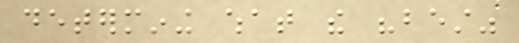determining what the "best"
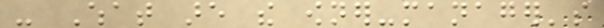- What are the owner-manager's
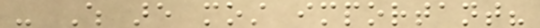- Which are most important?
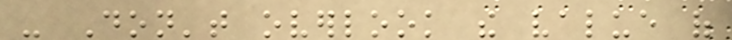- Don't overlook the value of
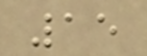15
